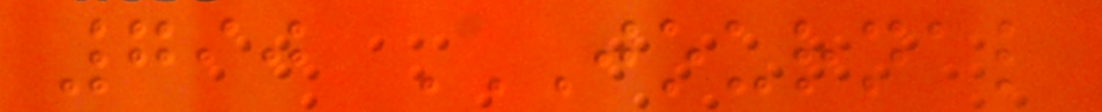790 JOURNAL
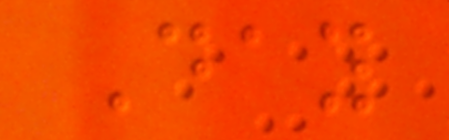Day
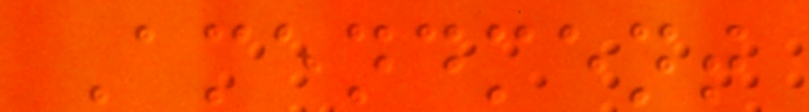Amendment
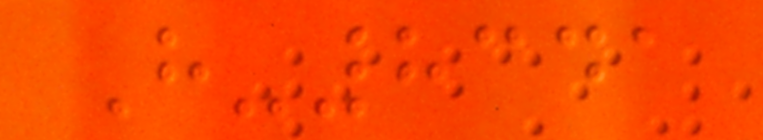H-8341
